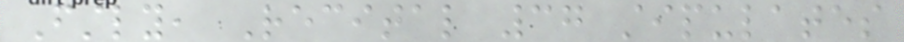Firstly, Recital 37 stipulates
